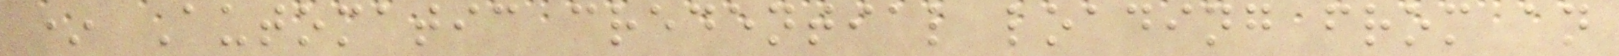* Automatic credential loading from an
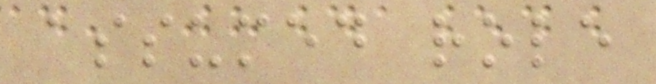assumed role
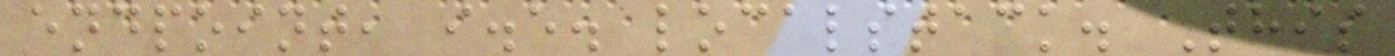endpoint, i.e. localstack. This
